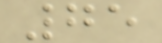75
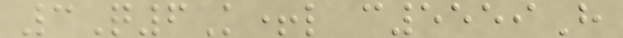3Q6K+l c5559H
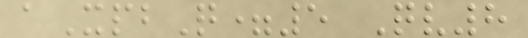aXpbQ=5 Qv8
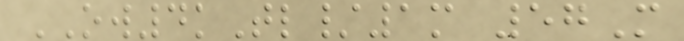OW4kTl/1m 57M
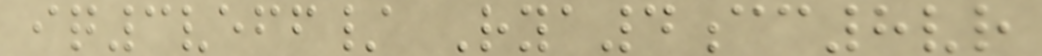iq3veff/ Rya4cc8vr
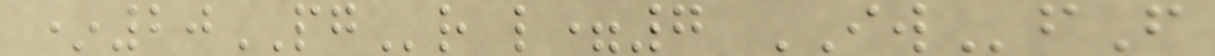*20PGr l=7 IWfF
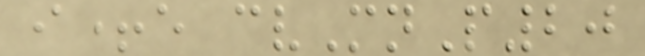i+e cvMnP20
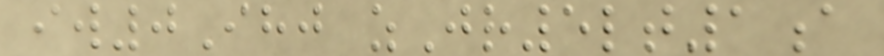iw0Ihj zJr5lt1a
